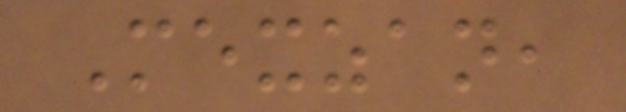Mexzan,
